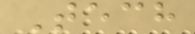Tech
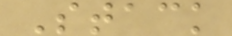Stack
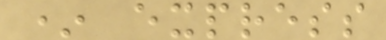* express
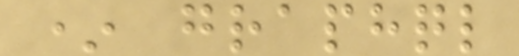* graphql
